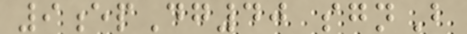9epDg40 sgnB
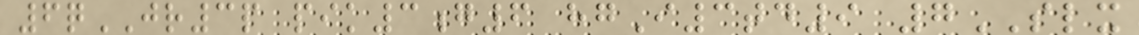6qJR3p pik3g6 hgI3td9 7SLX
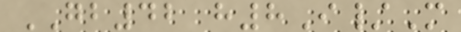GB42 h8I/M
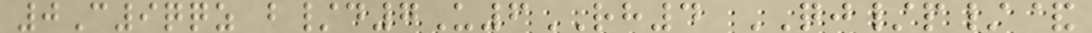0C9qqz b/d7U6RH4 QJ/p/&
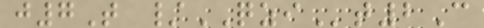j7T /QZIt2C
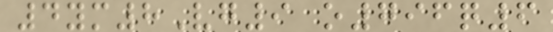4ym8Vg9 o796q6
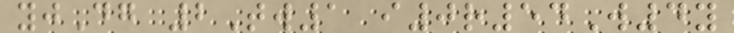yjDg 2Tw1 i0r54W4y
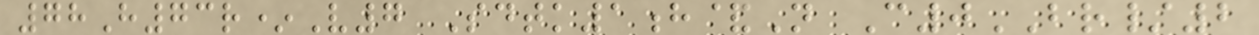78H73r*V7 Sdtk1h&N C0BR/2
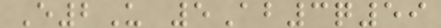E2U 5Ab3q59
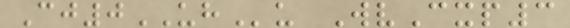Cj0UHu WvCxp3
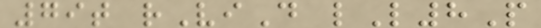79t rViD lL8P
